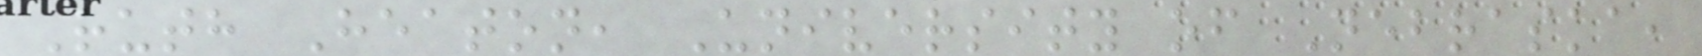Ruth Heaton, University of Nebraska,
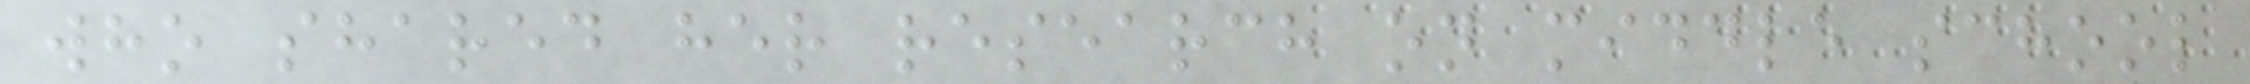who shared her research on middle school
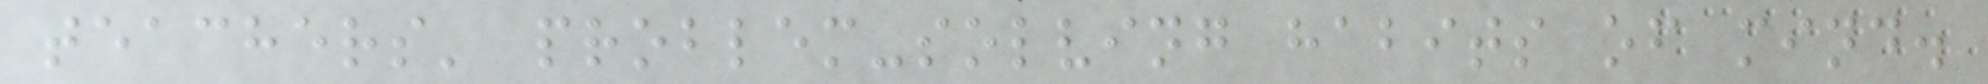teachers' problem-solving habits of mind.
